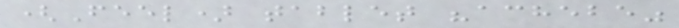(Feel) tablet "achebe"
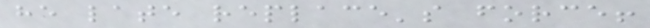he late replace's force!
